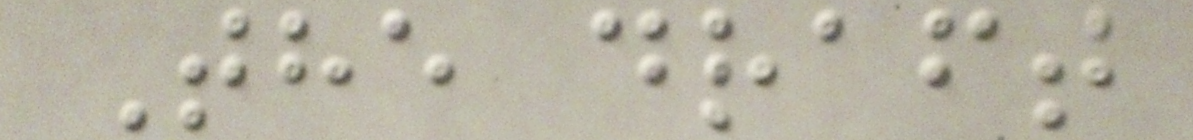The draft
